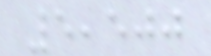5,500
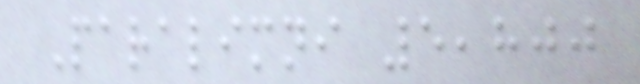Paralimni 5,800
